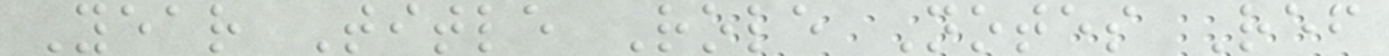Year Title Role Notes Ref
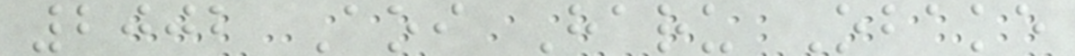2002 Aoi Haru Obake
